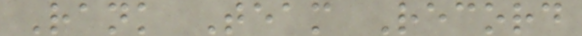Rank Team Record
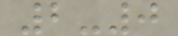2-0
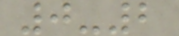0-2
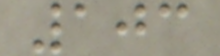103
